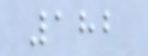182
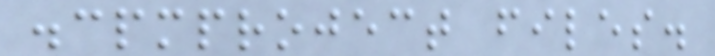.cpmproject files.
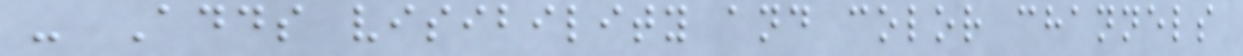- Adds visibility and color channels
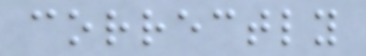correctly
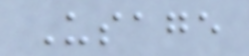Usage
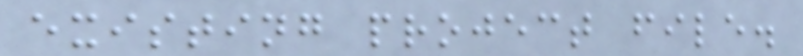existing project file.
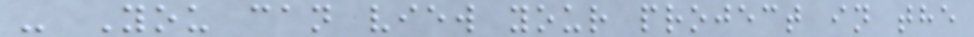- You can view your project in the
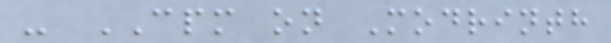- CPM on Modrinth
